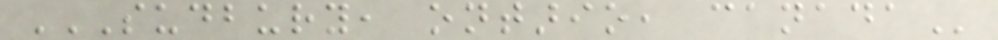SUDBURY, ONTARIO, CANADA
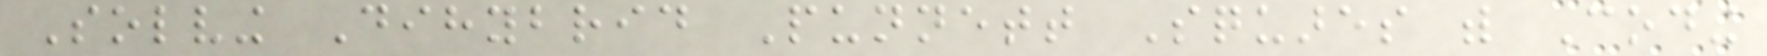Solving Dihybrid Punnett Squares with Coding
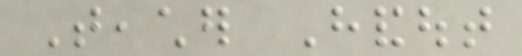Teacher Handout
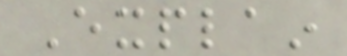Explain
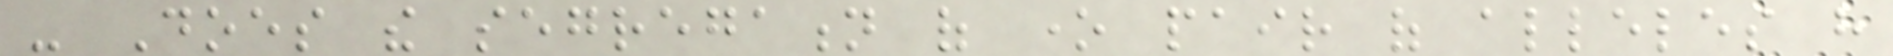- Does the segregation of one pair of alleles have
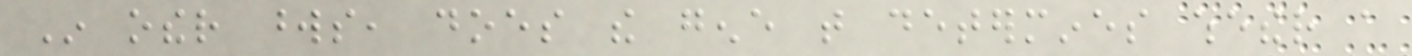In other words, does the gene that determines whether a
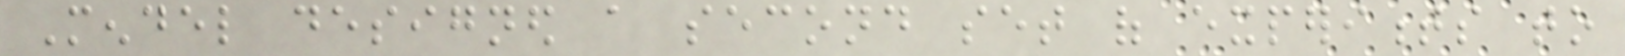Mendel designed a second set of experiments to
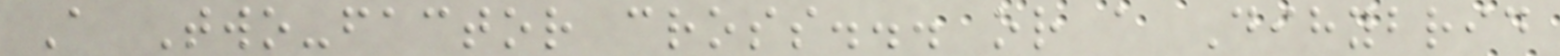A Two-factor cross... or a Dihybrid
